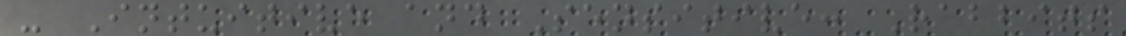- Intuitive and Sensitive: Rabbits
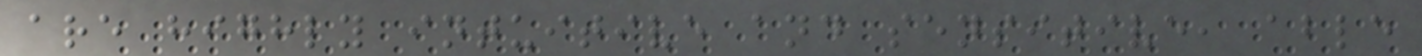are highly intuitive and sensitive, able
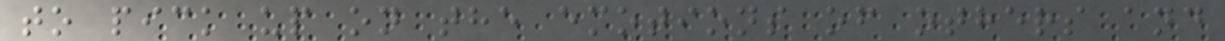to pick up on the emotions of others and
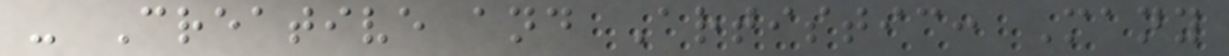- Creative and Artistic: Many
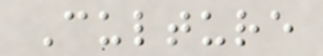Culture
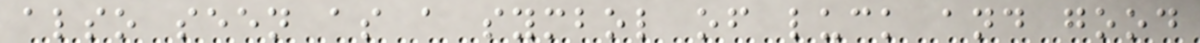also seen as a symbol of luck and good
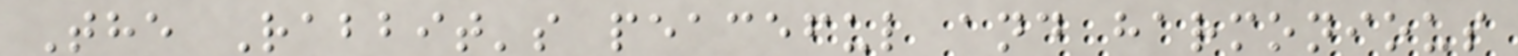The Rabbit's peaceful and harmonious
